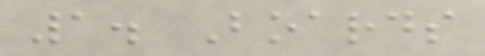1. Boards
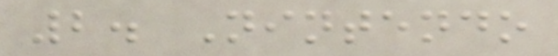2. Nintendo
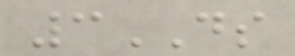3DS
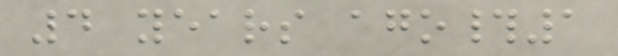4 years ago#1
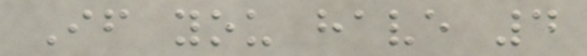If you have 4
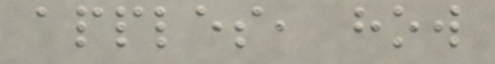apples, how
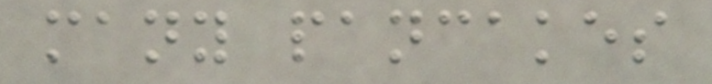many pancakes
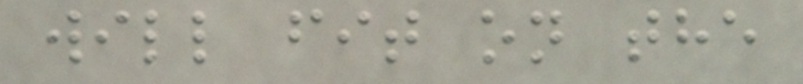will fit on the
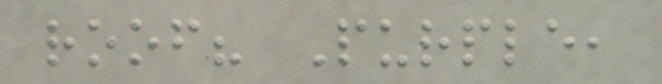roof? Purple,
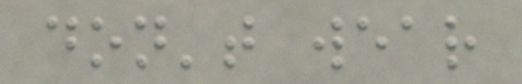don't wear
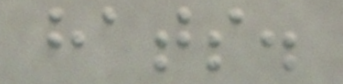hats.
